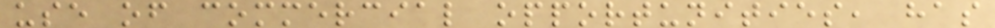use of commercial opportunities, has
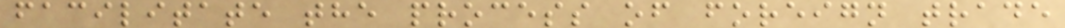facilitate the process of foreign trade
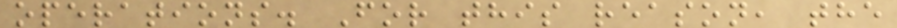operations. For this reason, the
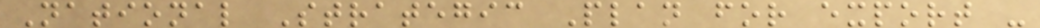National Strategic Plan for export -
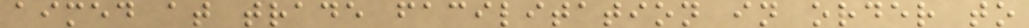aimed at trade facilitation in order to
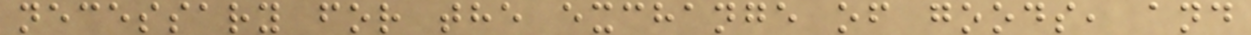necessary for the exchange of goods, and
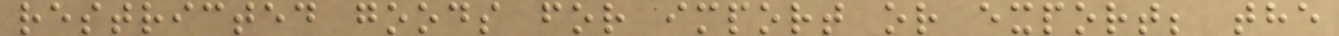restricted goods for import or export; the
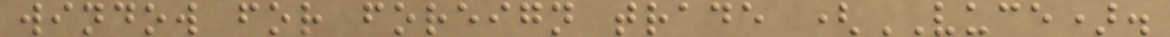window for foreign trade (VUCE).
